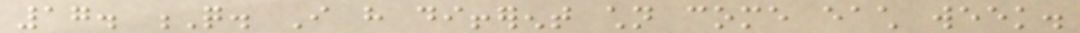17. Q. I have different children come each week.
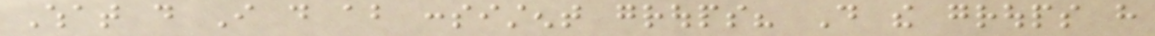What do I do about consistent groups? Do the groups have
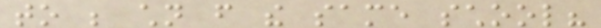to be children from the same school?
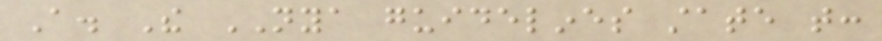A. The NYA guidelines state that:
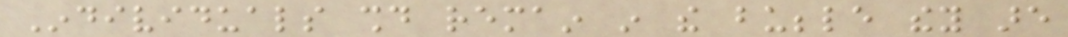Individuals should remain in the bubble they are
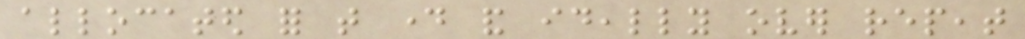allocated for that day and ideally over repeat
